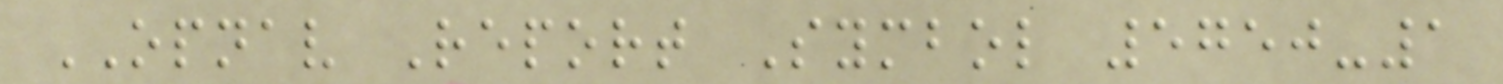OPNAV Report Symbol 5750-1
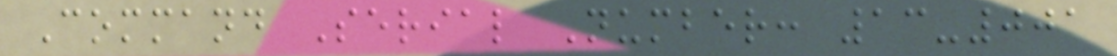Command Serial Number: 13-001
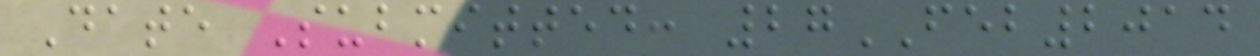Date Submitted: 27FEB2014
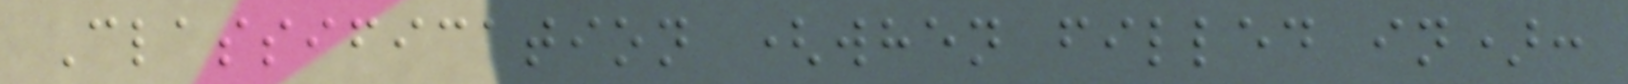Classification (when filled in):
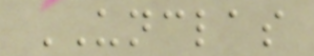UNCLAS
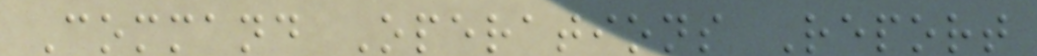Command Operations Report
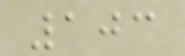103
